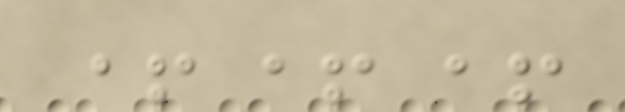+++
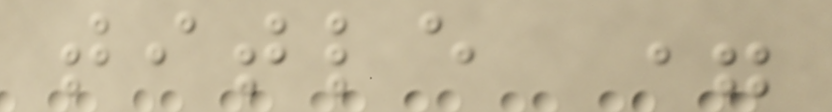title =
